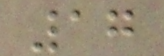17
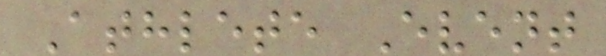Athlete Event
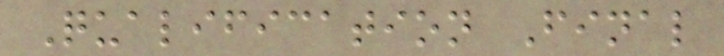Qualification Final
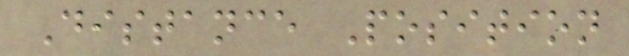Distance Position
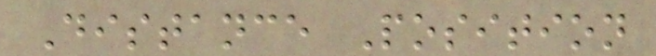Distance Position
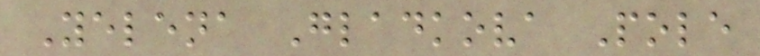Yelena Gladkova Pole
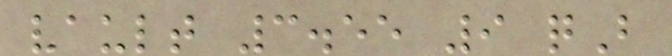vault 3.55 9 qB
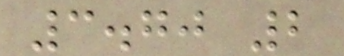3.70 2
